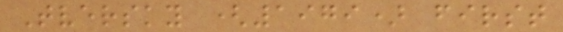Tversky (1979) first
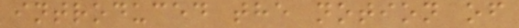introduced the notion of
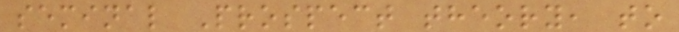seminal Prospect theory, to
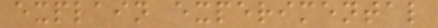explain experimental
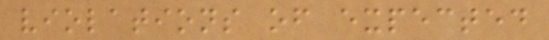violations of expected
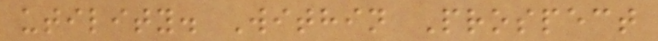utility. Within Prospect
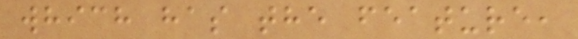which has the feature,
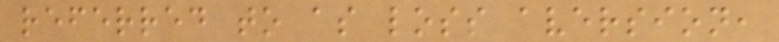referred to as loss aversion,
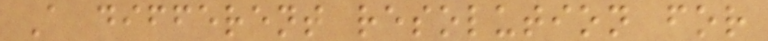A different resolution for
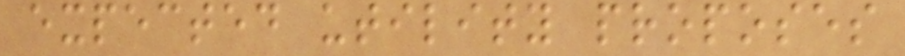expected utility proposes
